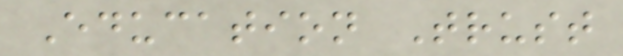Education Trust
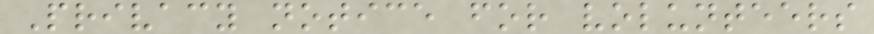Privacy notice for volunteers
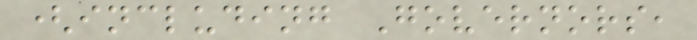(including Governors,
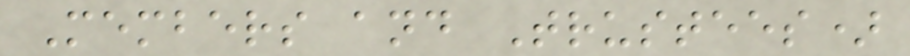Members and Trustees)
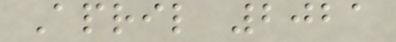April 2021
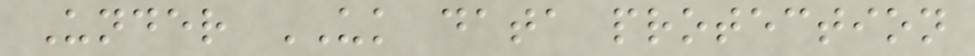Under UK data protection
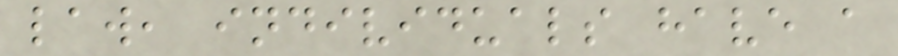law, individuals have a
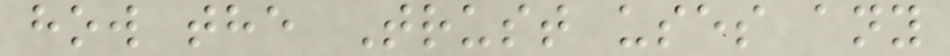how the Trust uses any
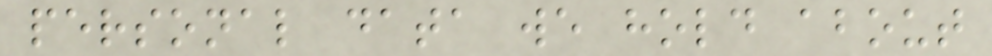personal data we hold about
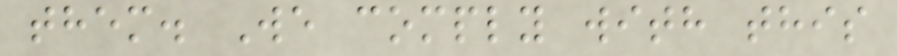them. We comply with this
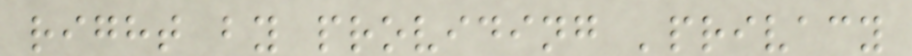right by providing 'privacy
